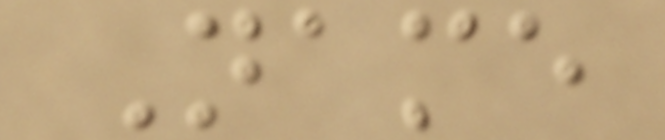Name
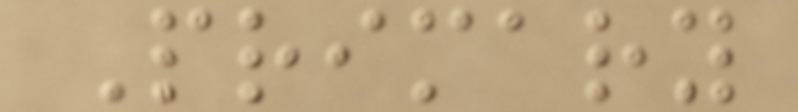Primary
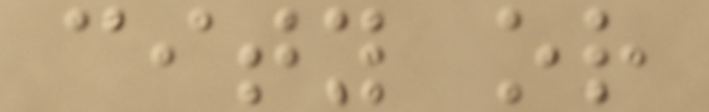city or
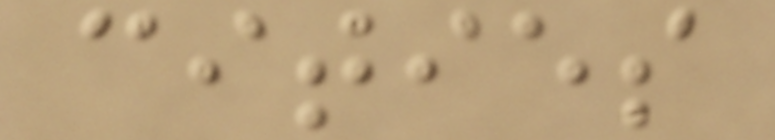cities
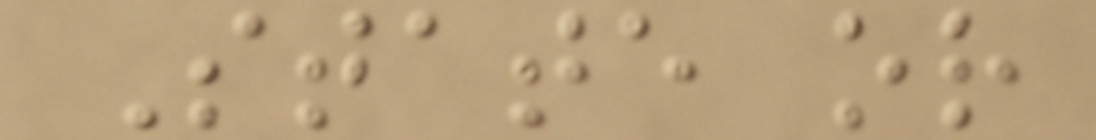State or
